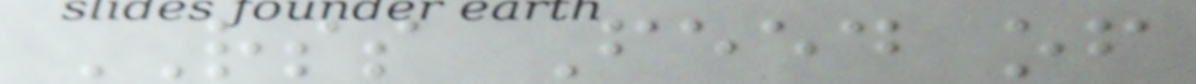RSS Feed of
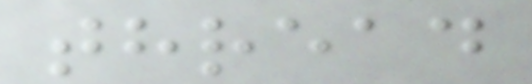thread
